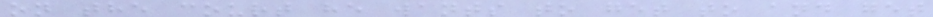on the court he wants to get to and get
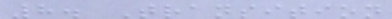8. Transition
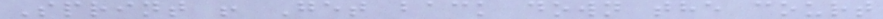Sprint ! Get back down the court
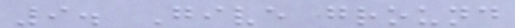9. Give ground
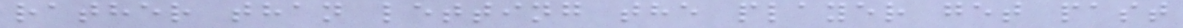rather than letting the player get past
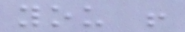you !
